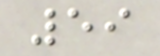59
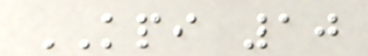KPI 10
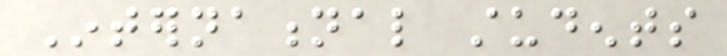International students
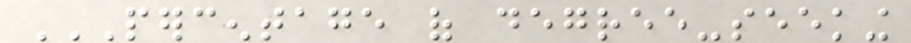PERCENTAGE OF DEGREE-SEEKING
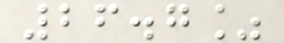26.7%
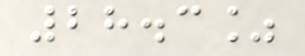28.3%
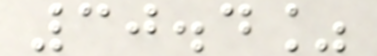30.4%
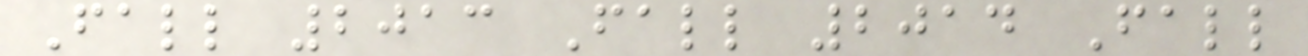Fall 2013 Fall 2014 Fall
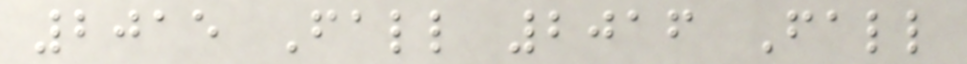2015 Fall 2016 Fall
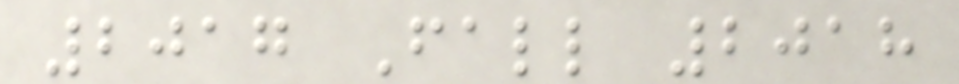2017 Fall 2018
